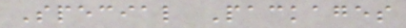Special Packages
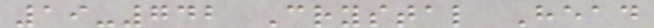19-742 Crystal Head
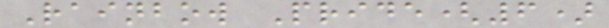Rainbow Pride(6)
